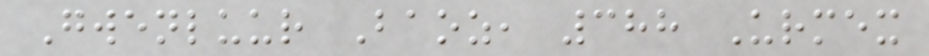Gwenluur Baoz, 388 Urmex
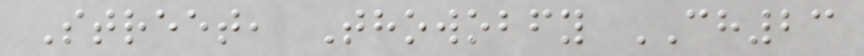Street, Thowobfy CH23
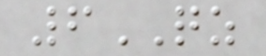6QZ
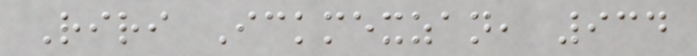Riri Ickmexzan, 934
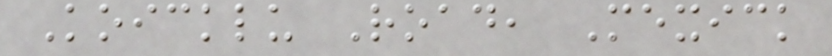Koicklu Road, Mexick
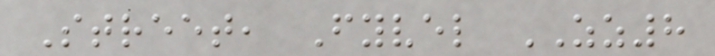Street, Fyvel ZZ8
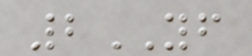2YF
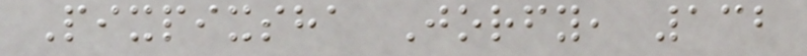Pixpixsha Jorfy, 132
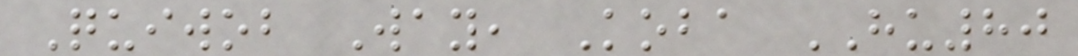Quiwob Way, Koba HU80
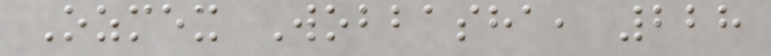Ozmex Wobbasha, 228
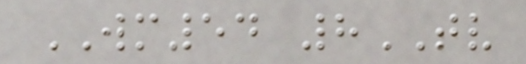WM54 8TV
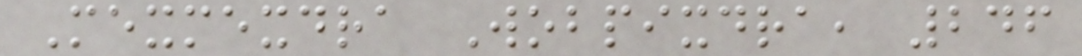Mexmexdra Wobpixdra, 246
